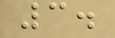3.
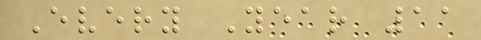Every Year 11
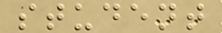student
